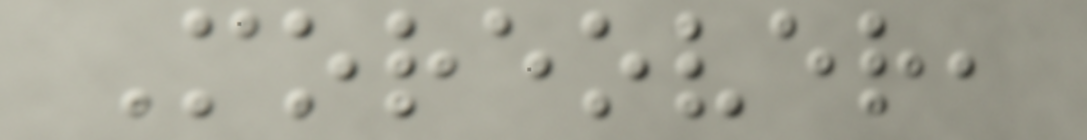Moreover,
